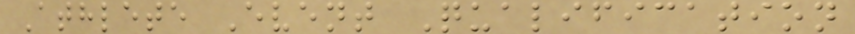Athlete Event Qualification
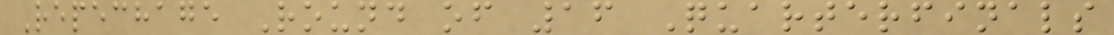Repechage Round of 16 Quarterfinals
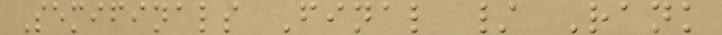Semifinals Final / Rank
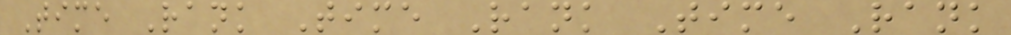Time Rank Time Rank Time Rank
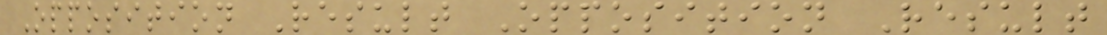Opposition Result Opposition Result
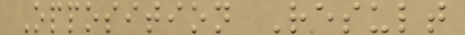Opposition Result
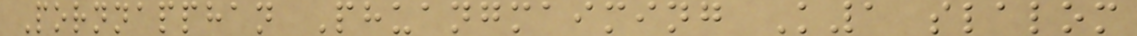Pornnapphan Phuangmaiming K1 slalom
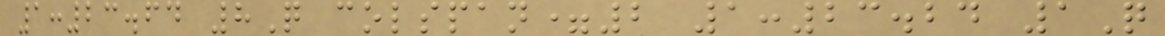1:23.64 8Q colspan=2 1:23.24 1Q
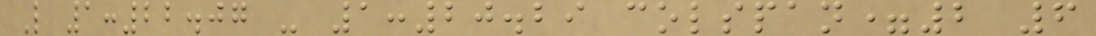L 1:22.07 - 1:20.29 colspan=2 6
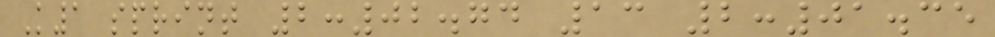K1 sprint 2:02.74 13 2:01.35
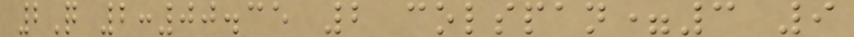2Q 2:00.35 2 colspan=3 9
